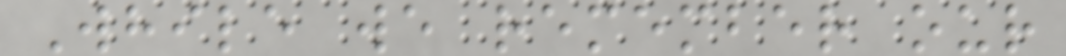While we remember our
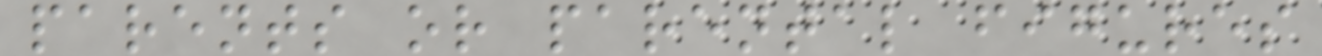parents or parental figures
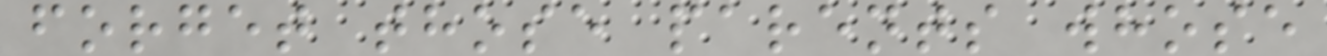forget those parents whose
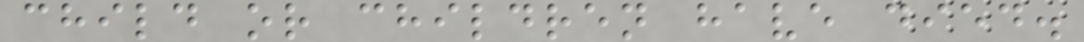child or children have died.
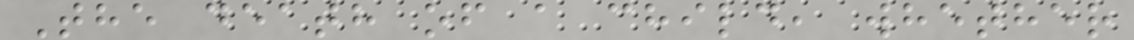The death of a child, whether
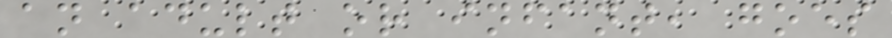an adult or infant, goes
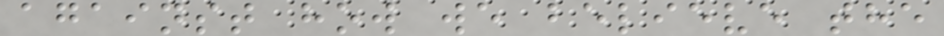against how we believe the
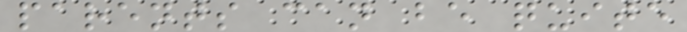parents can be quite
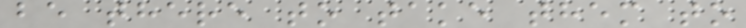be there to take them to
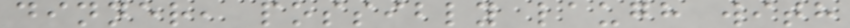dinner, possibly laugh with
